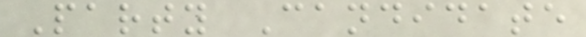Party Candidate
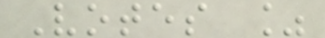Votes %
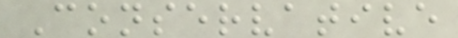Conservative
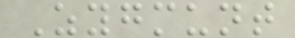Zygmunt
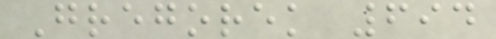Gregorek 694
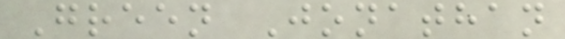Green Jonathan
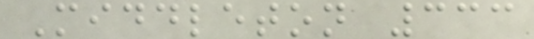Middleton 333
